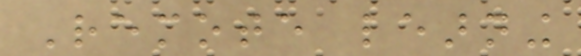Remote learning
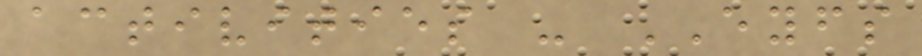activities - EYFS
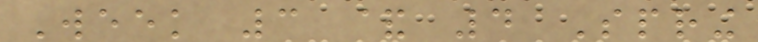Week 3 & 4 Spring
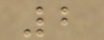2
